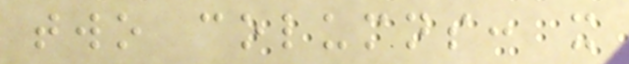two columns: x
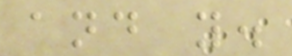and y.
